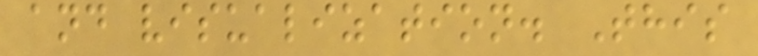and visualization. This
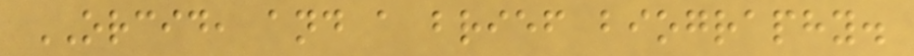ORCID, and a brief biography.
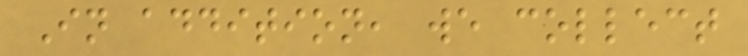In addition, we collect
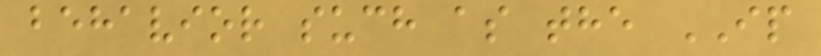behavior such as the IP
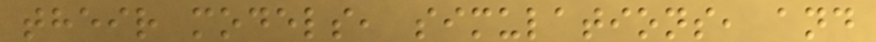their models, simulations, and
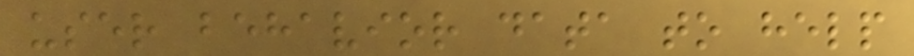user behavior data to help
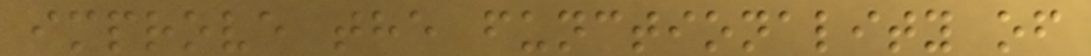improve the functionality of
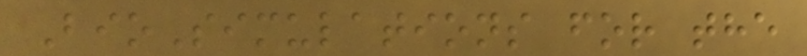BioSimulations for the
